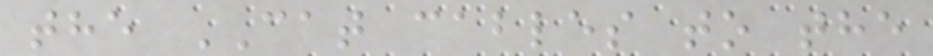the CAT cables to the
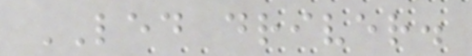LED driver.
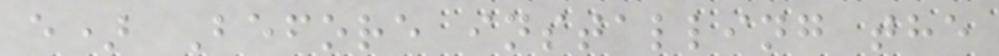e) Before installing the
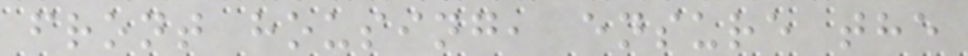front housing, ensure the
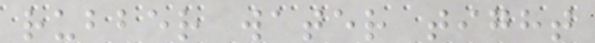rubber water tight
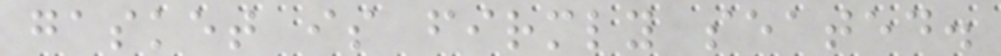gasket is firmly seated.
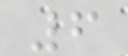6
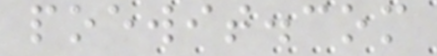poewit.com
